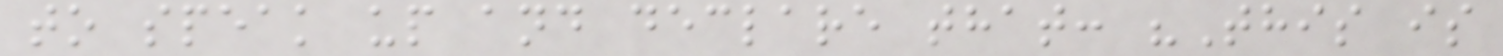to speak up and declare that: "This is
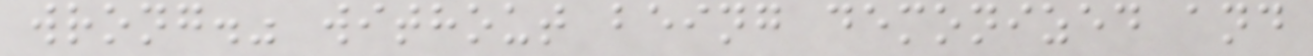wrong." without being demonized and
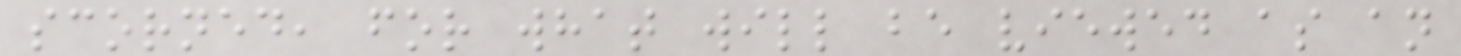scorned, for what will be viewed as an
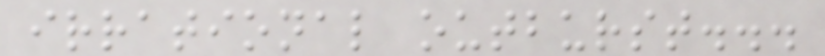irrational outburst...
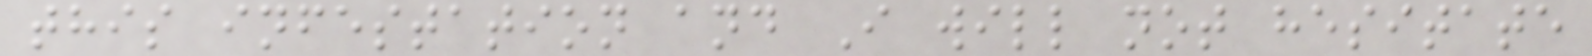this infestation and I will not hesitate
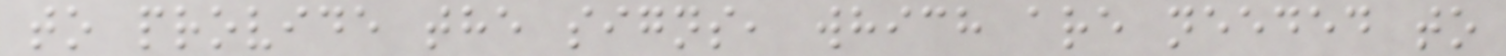to provide the signs, which are needed to
